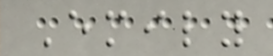Emily
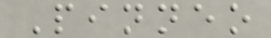Pinneo
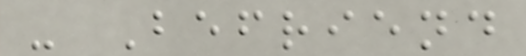- Befriend
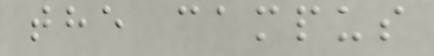the campus
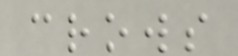crows
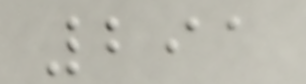291
